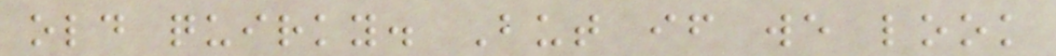old quirky. But if we look
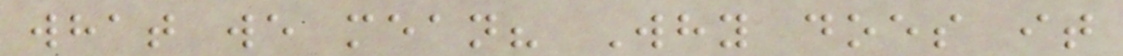what we mean? Why does it
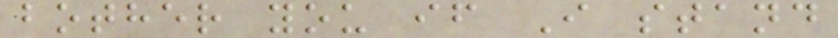bother you if I stand
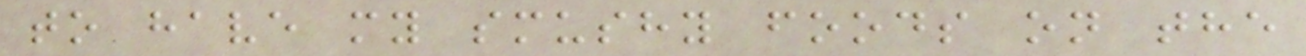to have my smushy foods on the
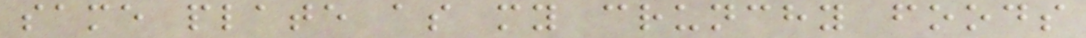same plate as my crunchy foods
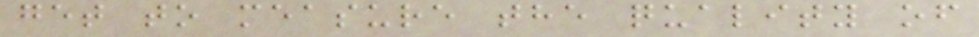get to measure the quality of
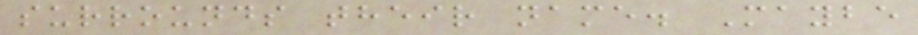surrounds their name. Maybe
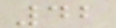42
